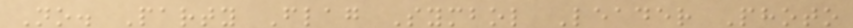No. Party Flag Symbol Leader Photo
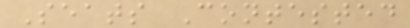Seats Contested
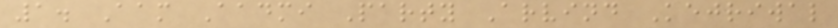1. Aam Aadmi Party Arvind Kejriwal
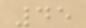45
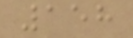158
